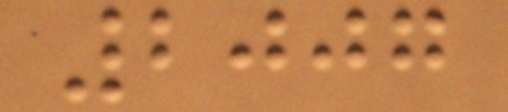2007
